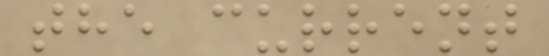the current
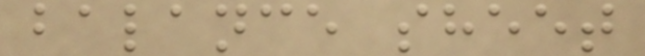balance sheet
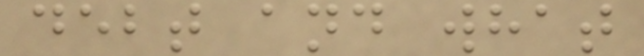debt and what
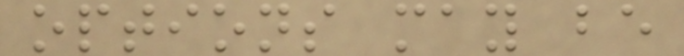options may be
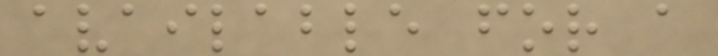available for a
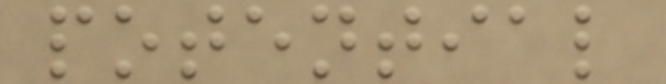potential
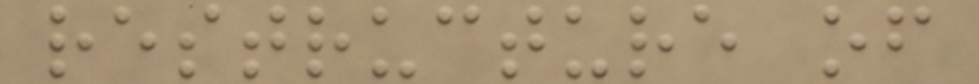restructure of
